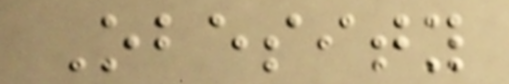Obesity
